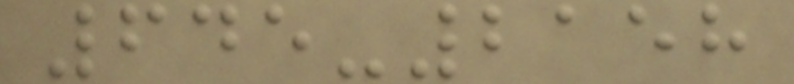645-2158
